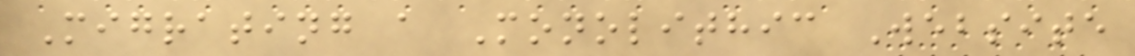Migrating a Monolithic Website
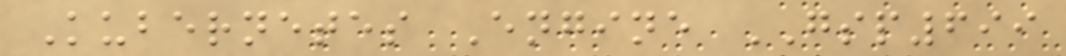Kubernetes Engine GSP699
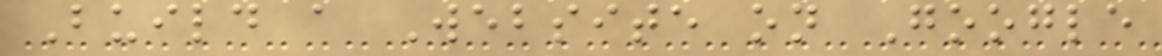Build a Website on Google
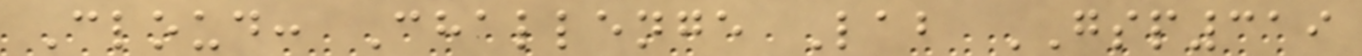Cloud: Challenge Lab GSP319
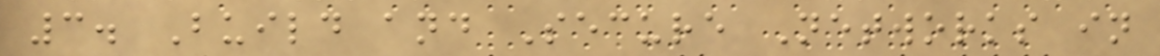3. Build and Secure Networks in
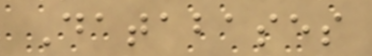Databases
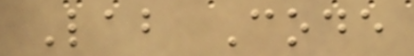Lab Code
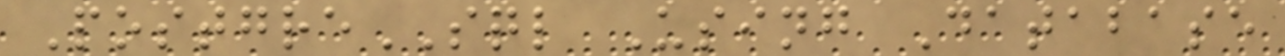PostgreSQL Using Database
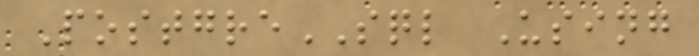PostgreSQL Using
